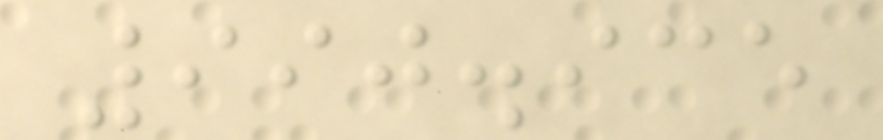990.935
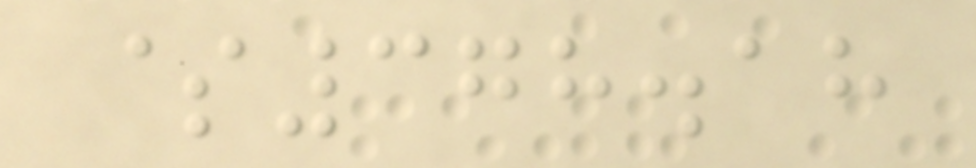$378.18
